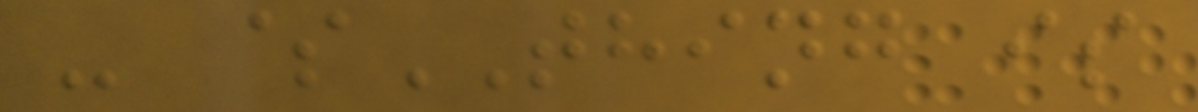- $THING is
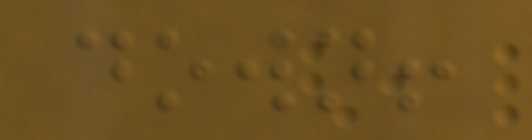down!
